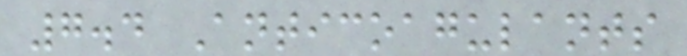7.4 Anticoagulants
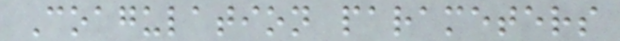Coagulation parameters
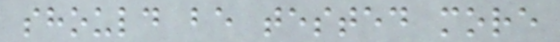should be tested more
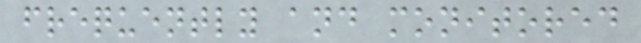frequently and monitored
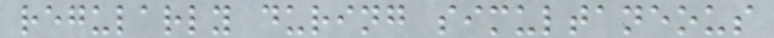regularly during simultaneous
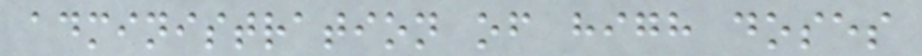administration of high doses
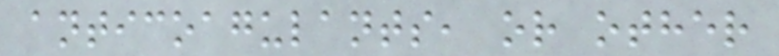anticoagulants, or other
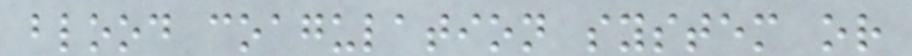blood coagulation system or
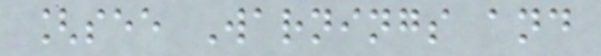[see Warnings and
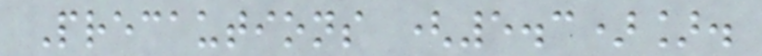Precautions (5.3)].
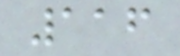116
